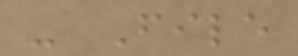- File
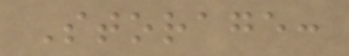Storage:
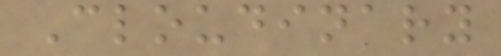Cloudinary
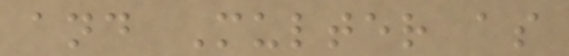and Multer as
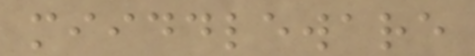miiddleware
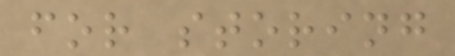for storing
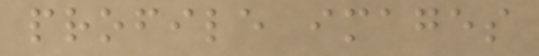profile images
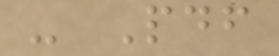- Pdf
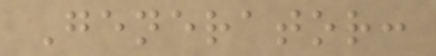Generator:
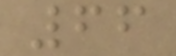66
